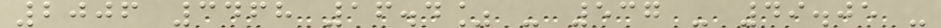2006 3468 16.4% - 537 - 49.05 -
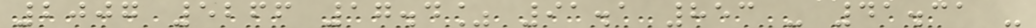2007 5266 17.4% 91.1 853 - 41.31 -
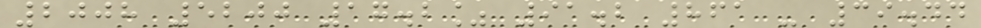2008 5200 17.2% 91.2 861 - 39.44
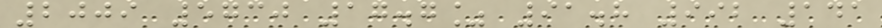2009 5730 17.7% 91.8 992 141
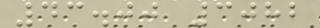43.00 3082
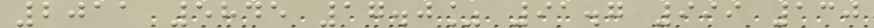2011 5845 17.0% 91.7 999 130
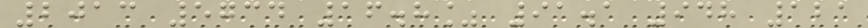2013 5734 16.8% 91.1 948 121
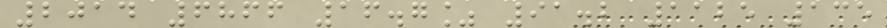2014 6866 16.7% 91.2 1125 135
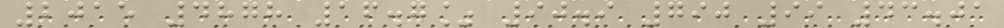2015 4878 16.7% 90.9 790 99 43.01
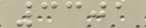3301
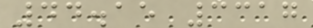44.15 3317
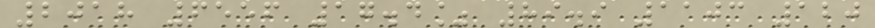2018 6556 17.4% 89.9 1103 120
